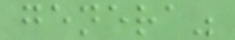genera"
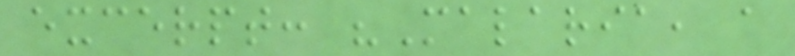excerpt: "Malaria, a
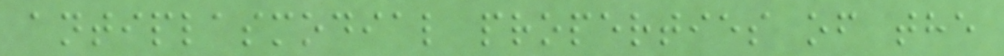antiplasmodial properties of the
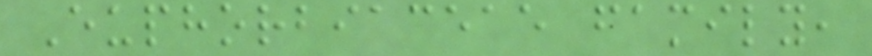Euphorbiaceae family,
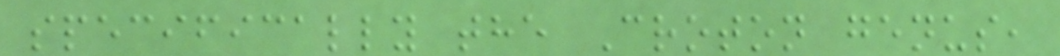specifically the Croton genus,
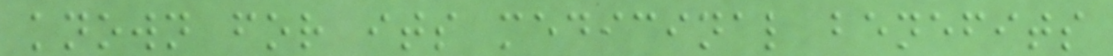known for its medicinal benefits
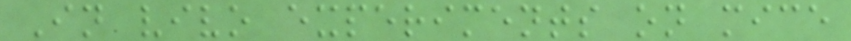In vivo experiments on mice
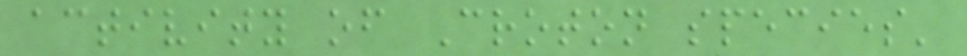activity of Croton species'
